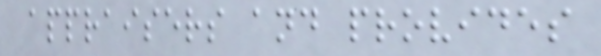appraisers and provides
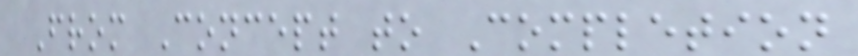From Concept to Completion
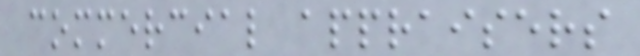commercial appraisers
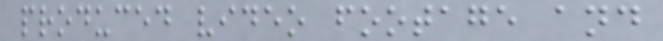produced video footage and
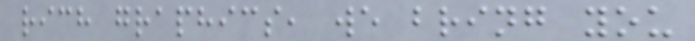rich graphics, we bring you
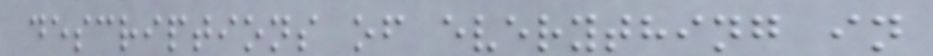descriptions of everything in
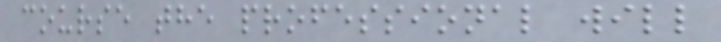course the professional will
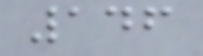146
